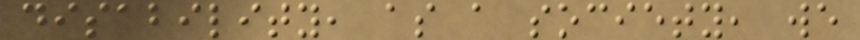disability, as a society, we
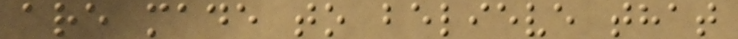are made to believe that
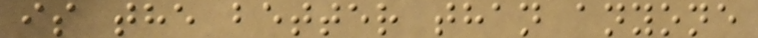is the better than anyone
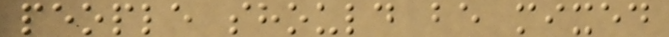people should be mixed
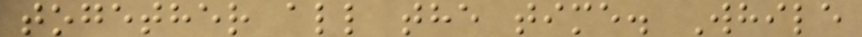together all the time. While
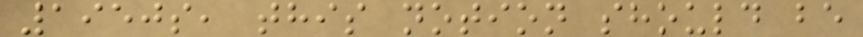1950s, this notion should be
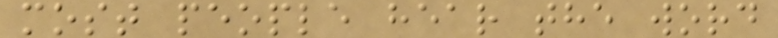most people hear the word
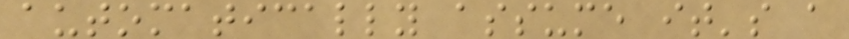automatically assume it's a
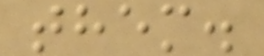them.
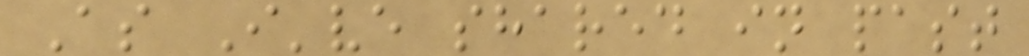As I've shared in past
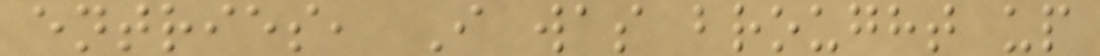entries, I was brought up
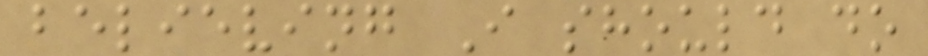believing I should do
